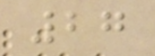27
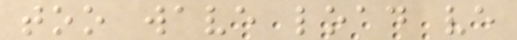too wave load ve
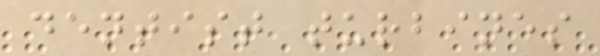dentist turbines
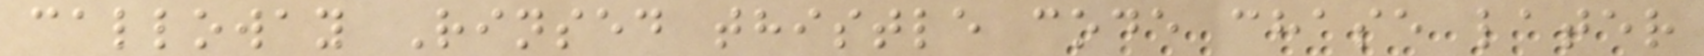calloway Rinsed thistle code chase later
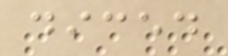diced
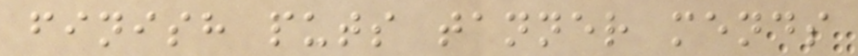finish puts tanner mends
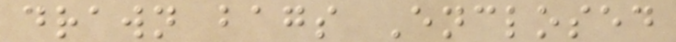drawn bags Enclosed
